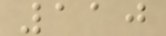110
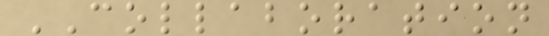COLLABORATION
